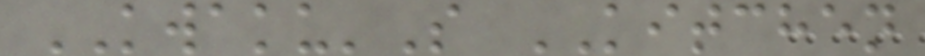KWAKU'S KITCHEN
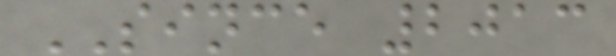SINCE 2013
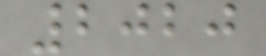2020
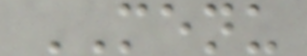MENU
